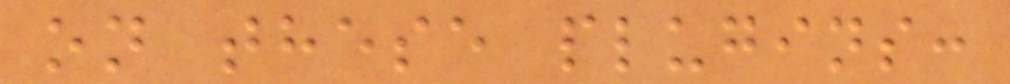on these plugins:
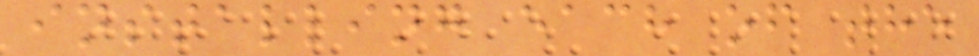installing each of the
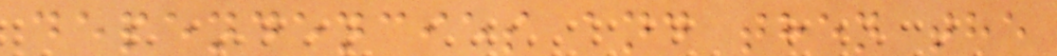dependencies and then the
